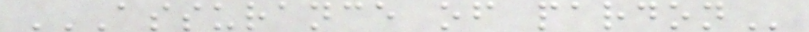ASSURANCE OF PARDON
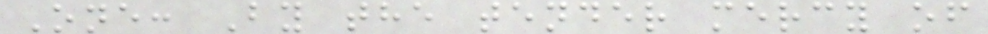One: By the tender mercy of
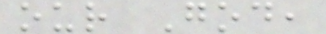our God,
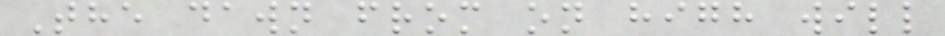The dawn from on high will
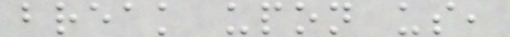break upon us,
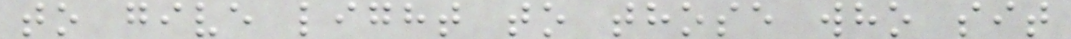to give light to those who sit
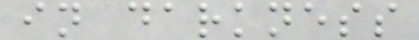in darkness
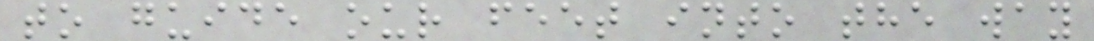to guide our feet into the way
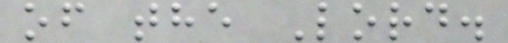of the Lord.
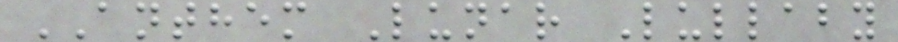ANTHEM Lunar Lullaby
